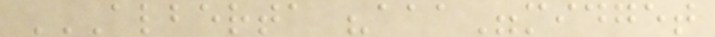ALBERTA "AAA"MIDGET
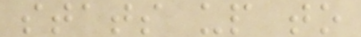stats up to
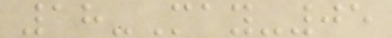18-May-05
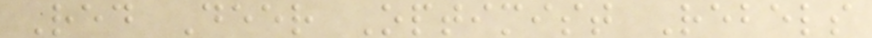Red Deer Optimist Rebels
